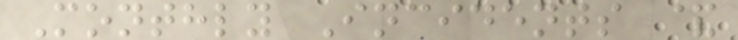Monthly Incidents &
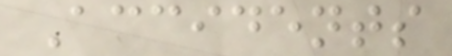Accidents
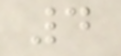4
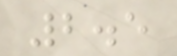2.5
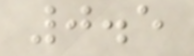0.5
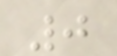0
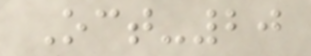Oct-20
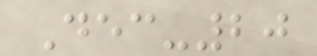Dec-20
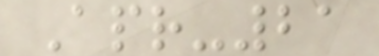Apr-21
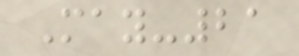May-21
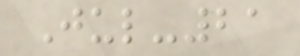Jul-21
